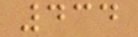434
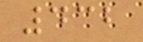432
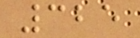325
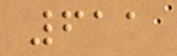611
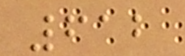612
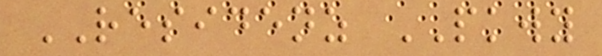RESIDENZ PKWY
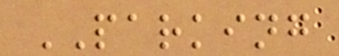PARKING
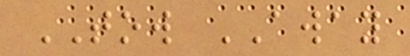TOW AWAY
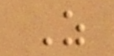Z
